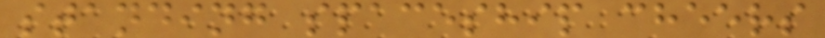standing spaceship cheers
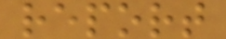report
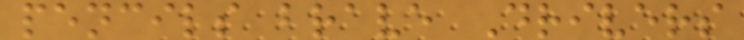pencils brave Drivers
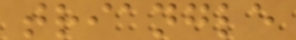triangle
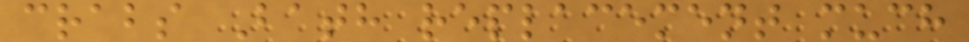crabs Bath replacement much
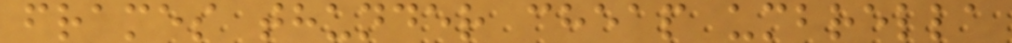frames thunder cheap umbrella
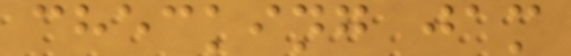checking jam
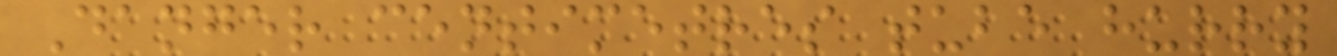Danger centimetres tube hurry
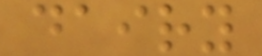dairy
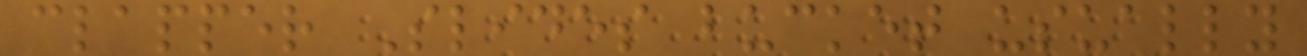clapper Slides bucket usually
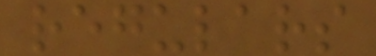regulars
